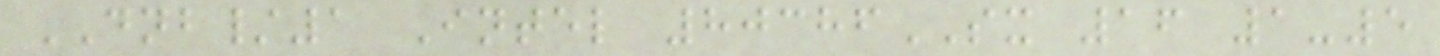DNB/1 Intel 80386SX 16 1-5
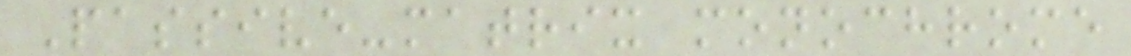Passive-matrix monochrome
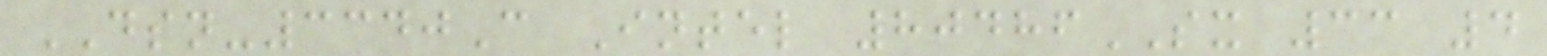DSN-3340C Intel 80486SX 33 4
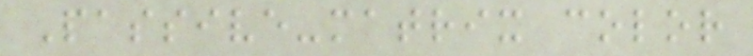Passive-matrix color
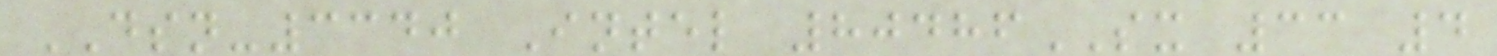DSN-3340 Intel 80486SX 33 4
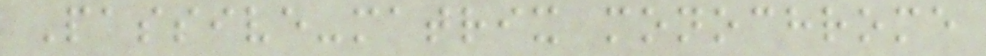Passive-matrix monochrome
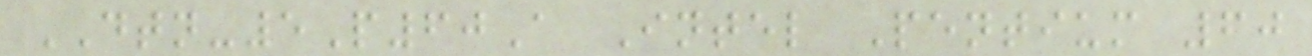DTN-5P60A Intel Pentium 60
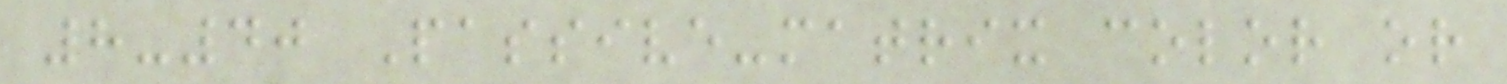8-40 Passive-matrix color or
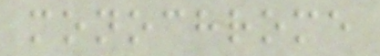monochrome
